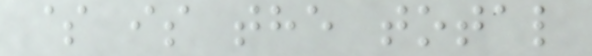$ is the total
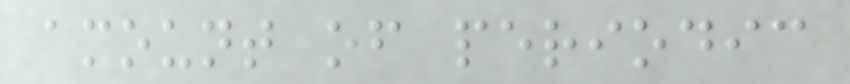amount of periodic
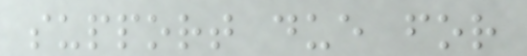support due for
